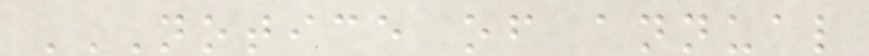NOTICE OF ANNUAL
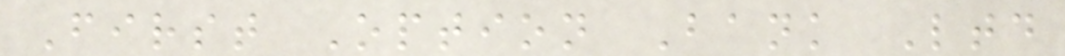First Option Bank Ltd
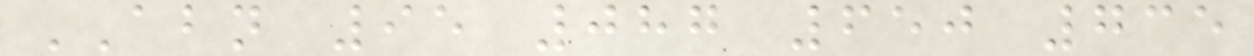ABN 95 087 650 735
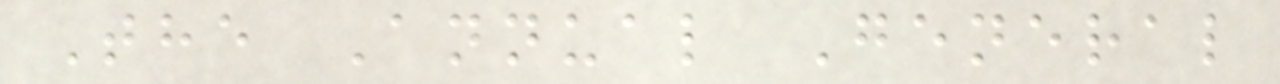The Annual General
